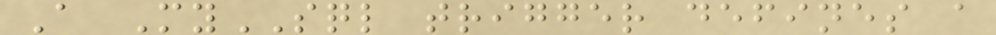A MySQL trigger defines a
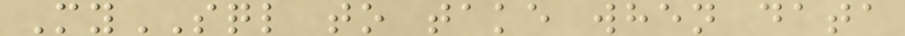MySQL to take when data
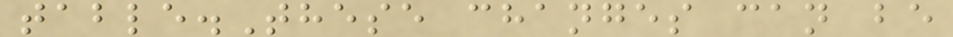table.These changes can be
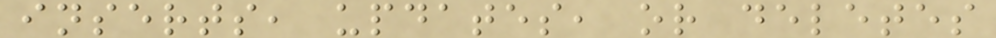inserts, updates, or deletes
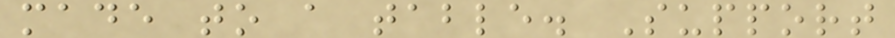made to a table. Support
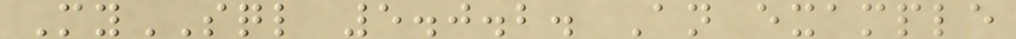MySQL 5.0.2. An example
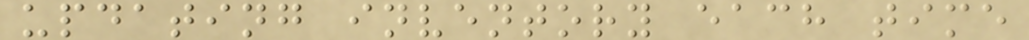updating inventory each time
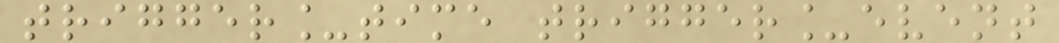trigger_time trigger_event
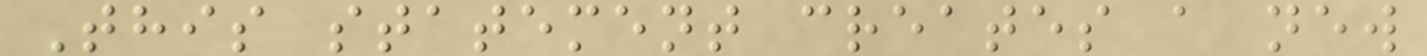This statement creates a new
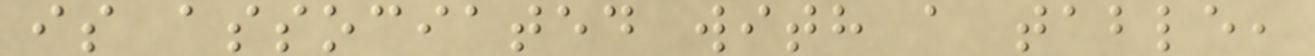is associated with a table,
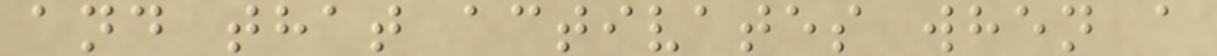and that activates when a
